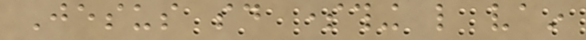Jesus said something like vain
